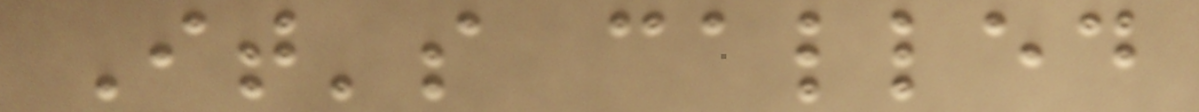It's called
